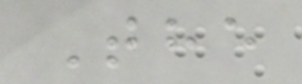The
